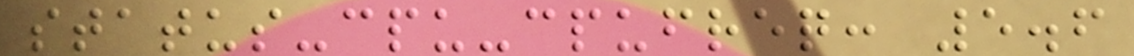status-cpu-cpufreq: 5.6
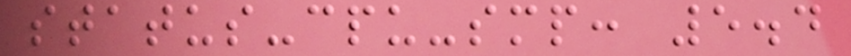status-cpu-smp: 5.4
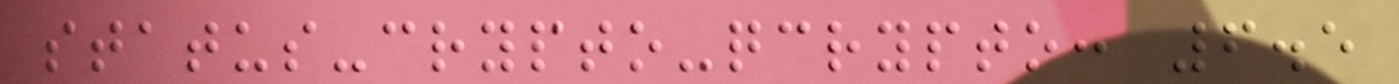status-crypto-qcrypto: 6.5
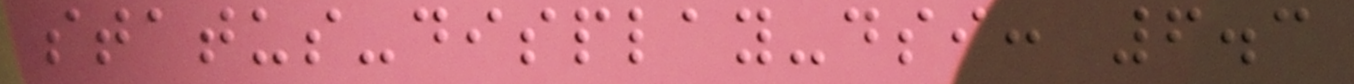status-display-dsi: 6.3
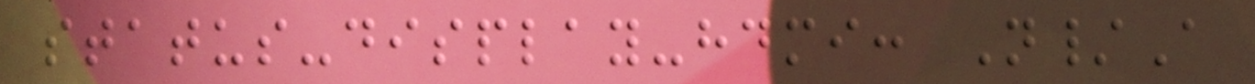status-display-hdmi: N/A
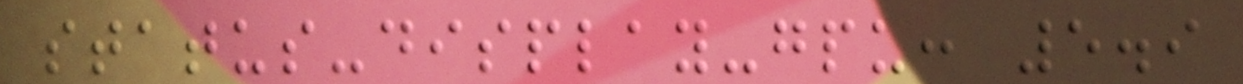status-display-gpu: 5.9
